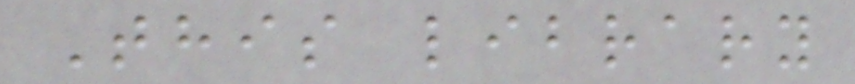This library
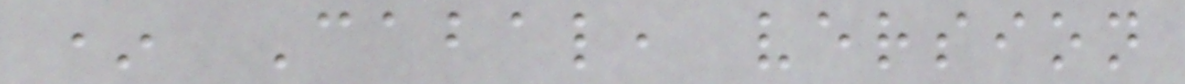* Cabal, version
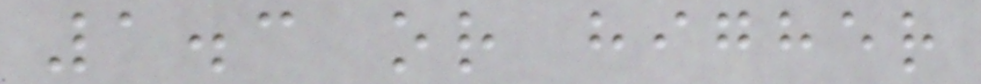1.3 or higher
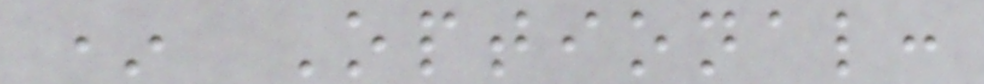* Optional:
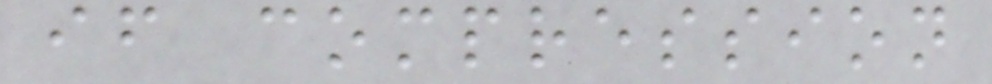if compression
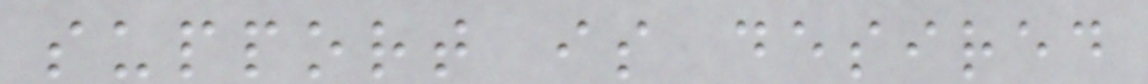support is desired
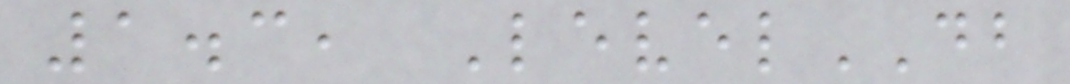1.3, LevelDB
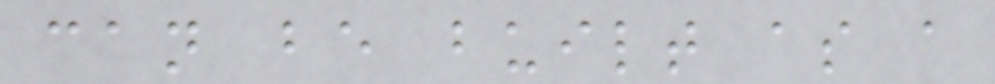can be built as a
